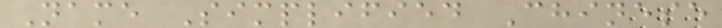Name Simplified Chinese
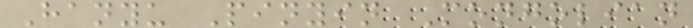Hanyu Pinyin Mongolian
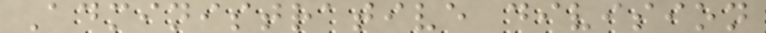Administrative division
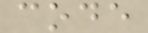code
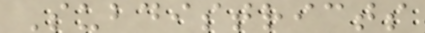Subdistricts
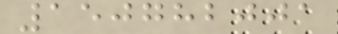150782001
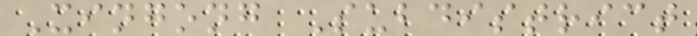Xingong Subdistrict
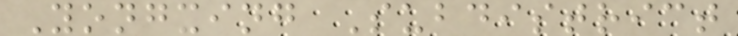Yongxing Subdistrict
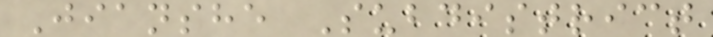Jianshe Subdistrict
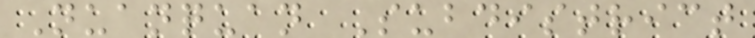Nuanquan Subdistrict
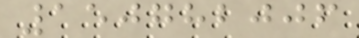150782006
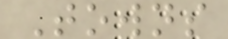Towns
